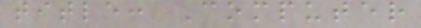title: Computer
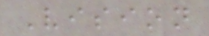Vision
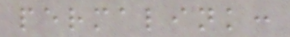permalink:
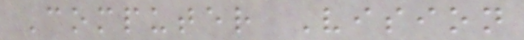Computer Vision
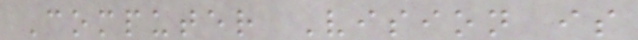Computer Vision is
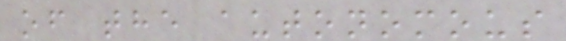of the autonomous
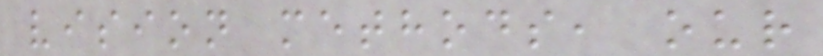vision methods, our
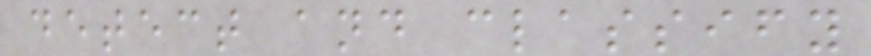detect and classify
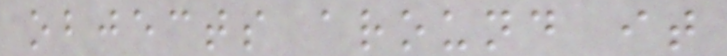objects around it
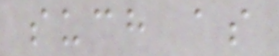such as
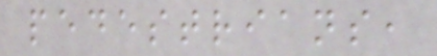pedestrians,
